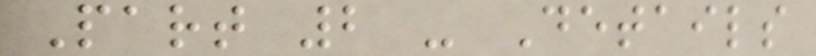Part 2 - Details
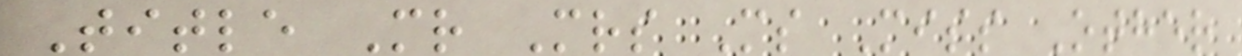Title Mr Mrs Ms Miss Other
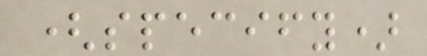(specify)
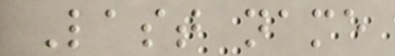Last name
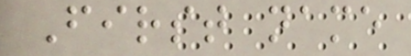First name
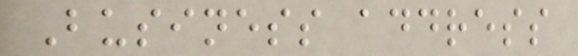Business address
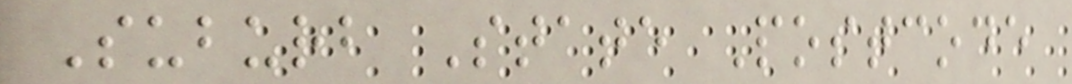Suburb State Postcode
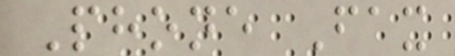Phone Fax
